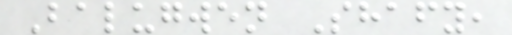Balugwen Shafy,
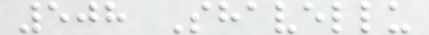508 Shavellu
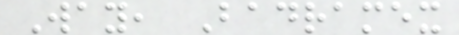Way, Badramex
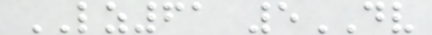LZ61 5DV
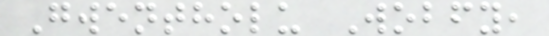Gwentholu Wobfy,
